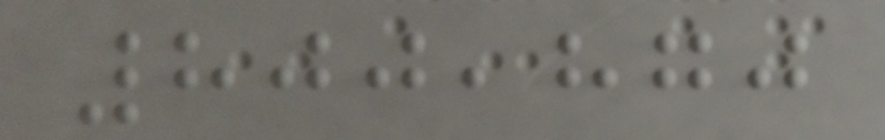800,870
